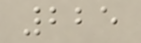225
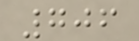706
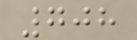708
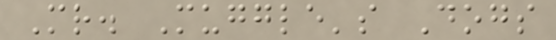Mr. Muggle's Dogs
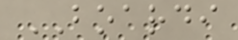BOARDI
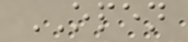OPEN
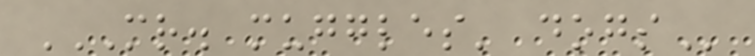MR. MUGGLES' DOGS
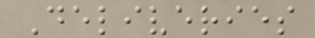Deliveries
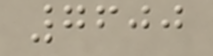7600
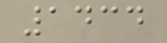1434
